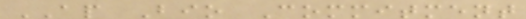AP Bio Commitment
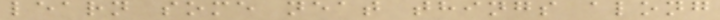learn some neat things along
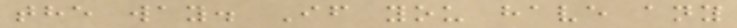the way. If you have any
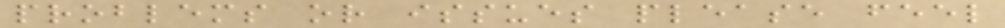problems or issues please feel
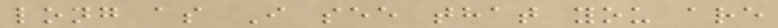long as I see that you are
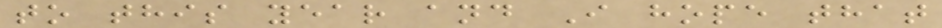to this year and I hope that
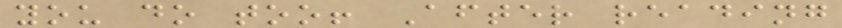you do too! After reading
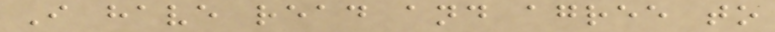I have read and agree to
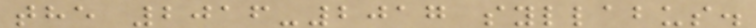the 2016-2017 syllabus.
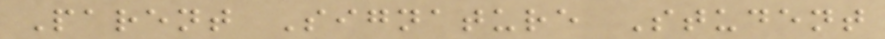Parent Signature Student
